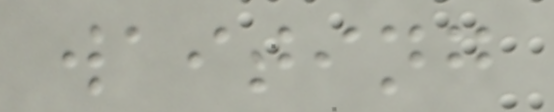waiting
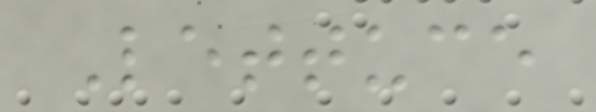Lettuce
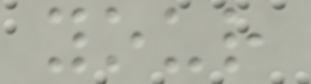your
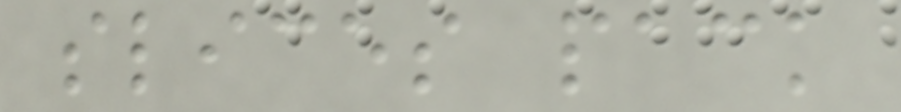slices pack
